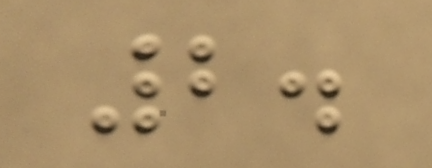2.
